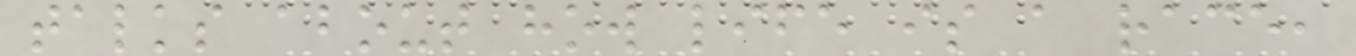talks about how life is a race,
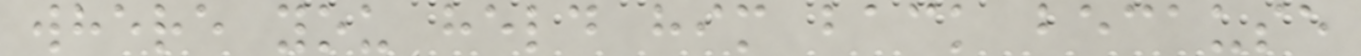where you held him back because
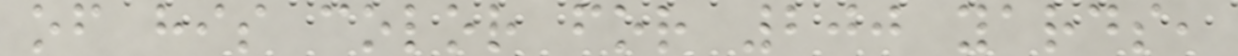of his color for 200 yards,
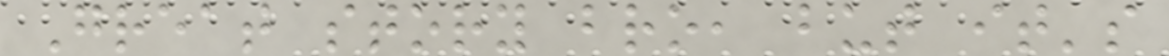Great story bro, but it's
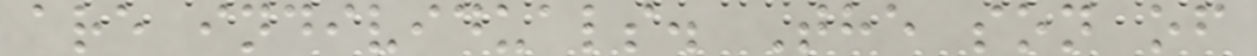are individuals. The son of
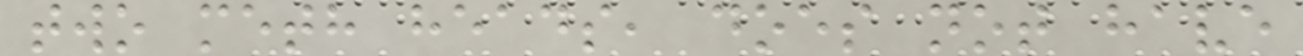two meth heads, does not have
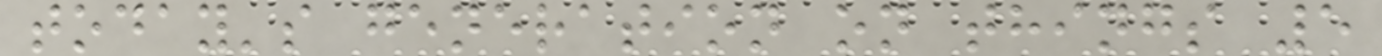today's generation on things 5
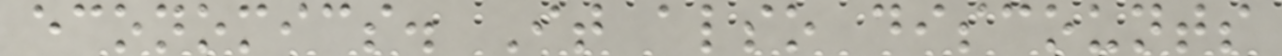economics. It also discounts
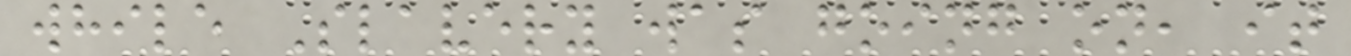while Slavery was going on, it
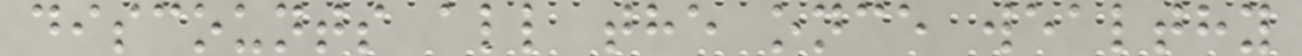discounts all the once wealthy
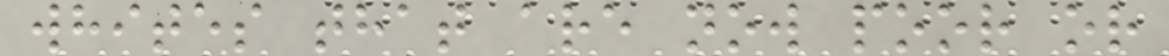whites that are now poor or
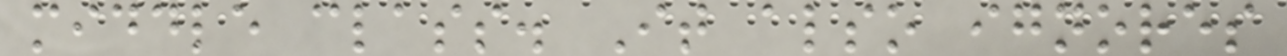middle class. It also ignores
